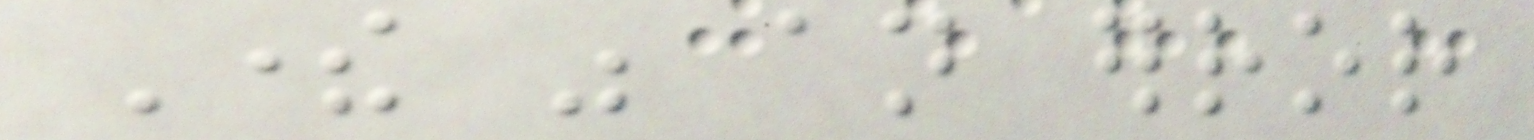There was an error
